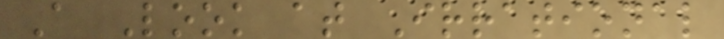A Look at Irrational
